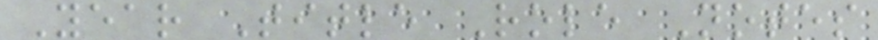Year Title Role Notes
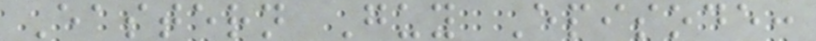Eastern Guy Episode:
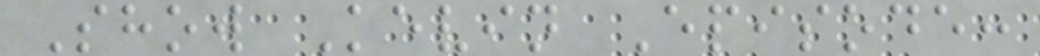Show Kevin Episode:
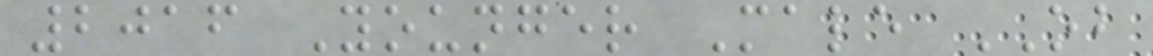2016 Younger Male OB
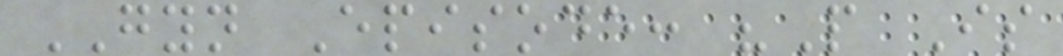GYN Episode: "P Is
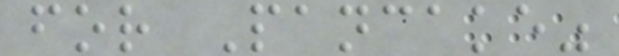for Pancake"
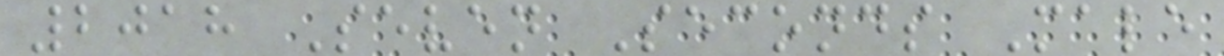2018 Seven Seconds Male
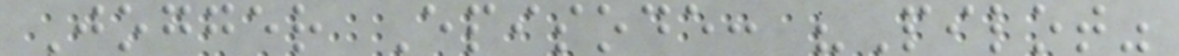Jogger Episode: "Pilot"
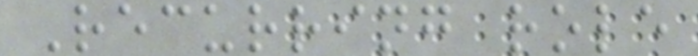Recurring role
